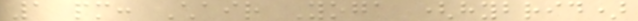1 pm: Chair Yoga (hybrid)
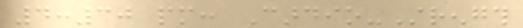4:30 pm: Cardio-Strength
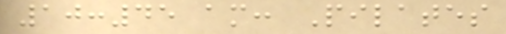10:45 am: Pilates
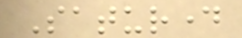Saturday
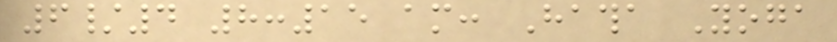6/4 8:15 am: Hatha Yoga
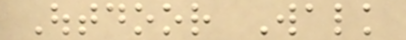Outdoor Walk
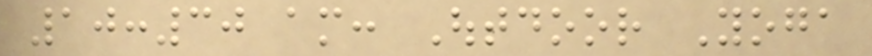10:30 am: Outdoor Yoga
